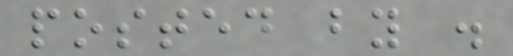posted by .
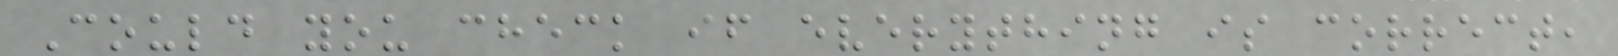Could you check if everything is correct,
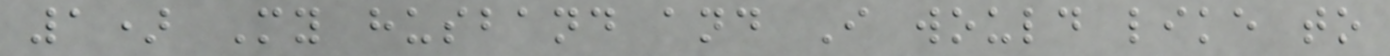1) My husband and I would like to
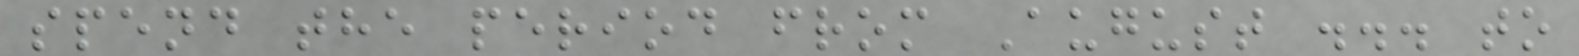spend the period from August ... to
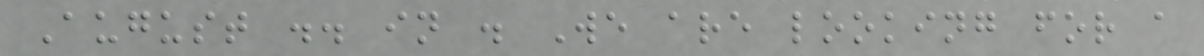August .. in . We are looking for a
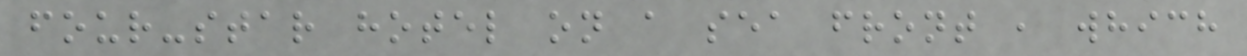four-star hotel on a sea front , which
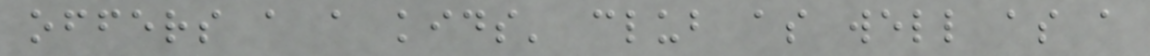offers a a kids' club as well as a
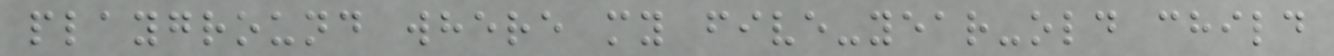playground where my five-year-old child
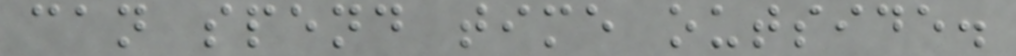can spend time outside.
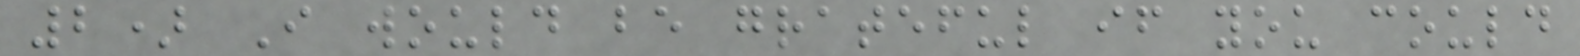2) I would be grateful if you could
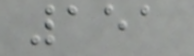151
